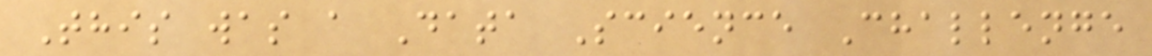This was a Data Science Challenge
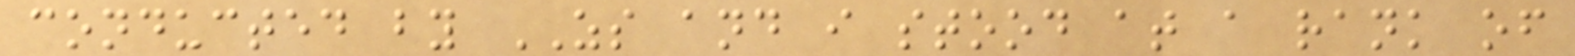conducted by ZS and i stood at a rank of
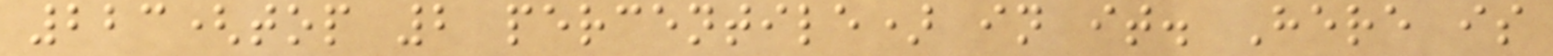223(top 2 percentile) in it. Here is
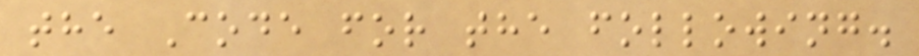the Code for the following.
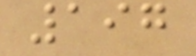197
